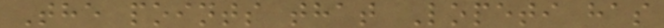The points that Lopeti has
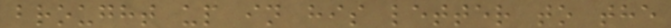brought up in his letter to the
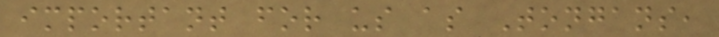important for us as Tongans,
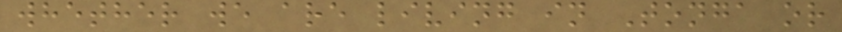whether we are living in Tonga or
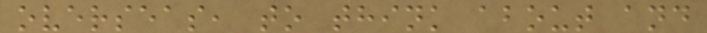overseas, to think about and
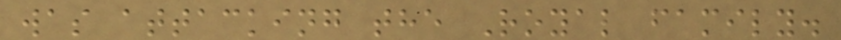was attacking the Royal family.
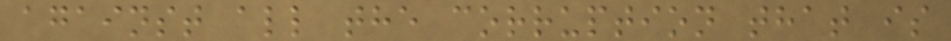against all the corruption that is
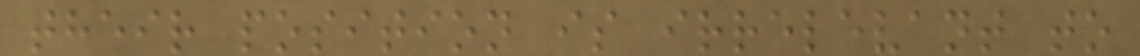their position is irrelevant to
